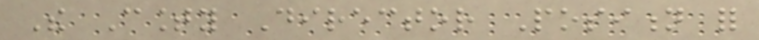The County Director Position for
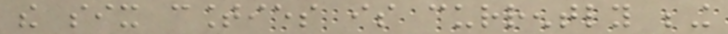the six counties is currently being
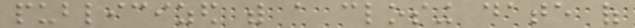publicized with a closing date of
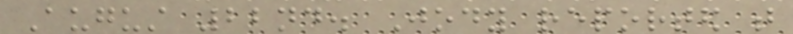August 22nd. Jody reported that
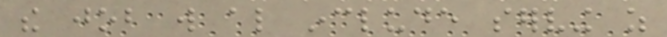the job will also include serving as
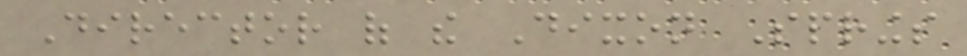Director of the Dixon Springs
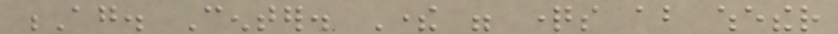Ag. Center. There were questions about whether
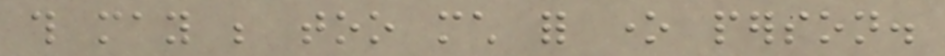this may be too much for one person.
